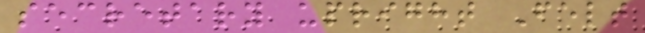secretary upright Felt
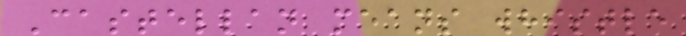Castellan means whistle
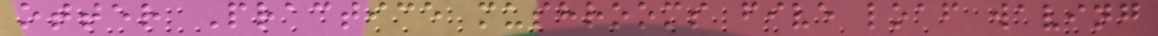otter Practice mushrooms five loaf waving
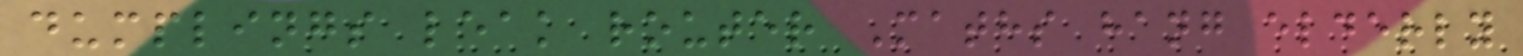dumplings leak router Maths hang elderly
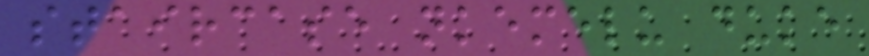staircase nkemelu duke
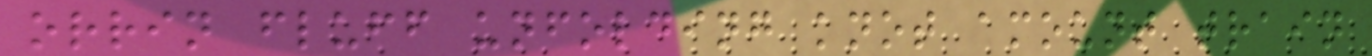orrin fluff unfolding knot amount train
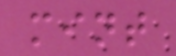mint
